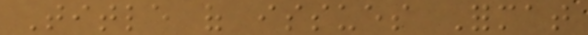Title of issues Format
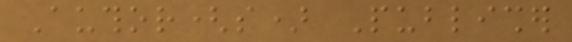Author(s) Publisher
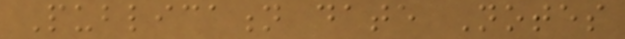Publication date Notes
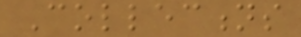Collections
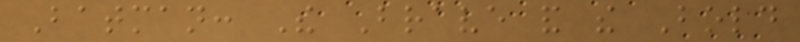Batman: The Brave and the Bold
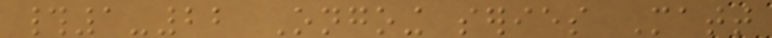#1-22 Ongoing series Matt
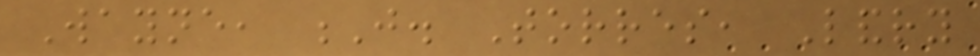Wayne, J. Torres, Landry
